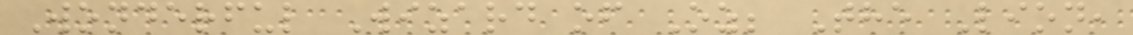Wonderful Wizard of Oz; The Lion,
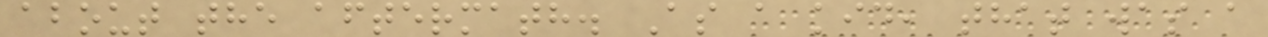about the aftermath. As a kid, that was a
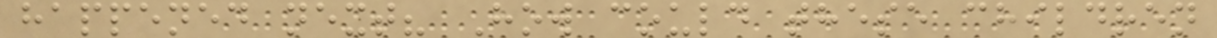happened next? How could these children
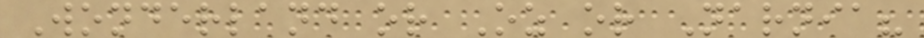Wonderland or Oz or Narnia?
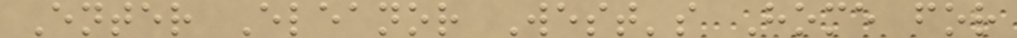Enter Eleanor West's Home for
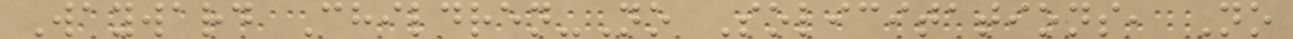Wayward Children-No Solicitations, No
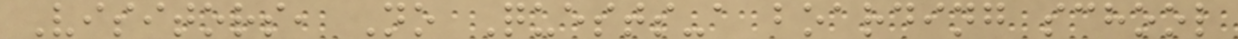Visitors, No Quests-a boarding school
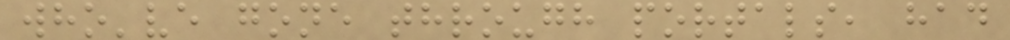who've gone through portals, had
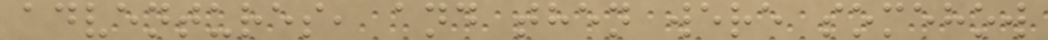adventures, and then were somehow
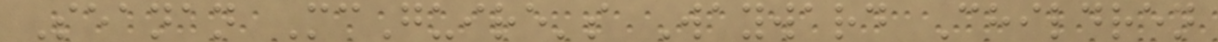Seanan McGuire's Wayward Children
